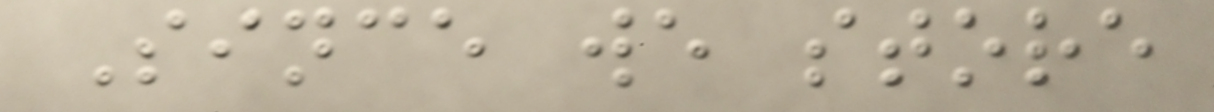Since we store
